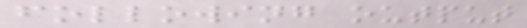following output
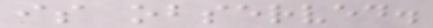is observed.
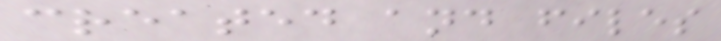created and files
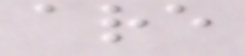are
